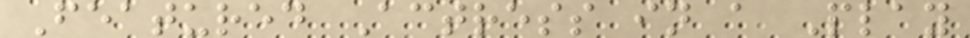Featured Actress in a Play
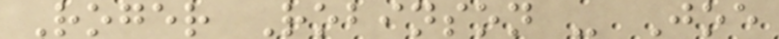Roger Robinson - Joe
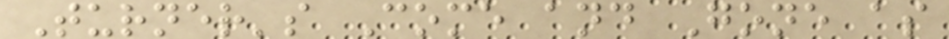Turner's Come and Gone as
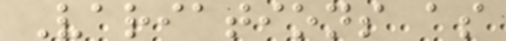Variations as
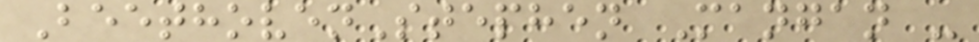BeethovenStephen Mangan -
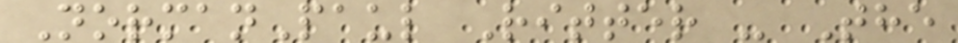NormanPaul Ritter - The
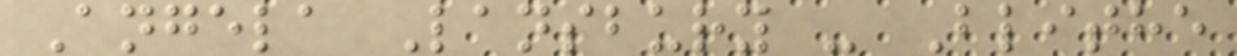Angela Lansbury - Blithe
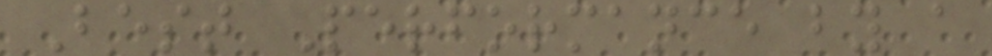Best Performance by a
